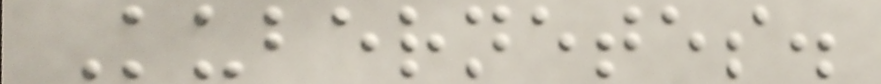Kubernetes.
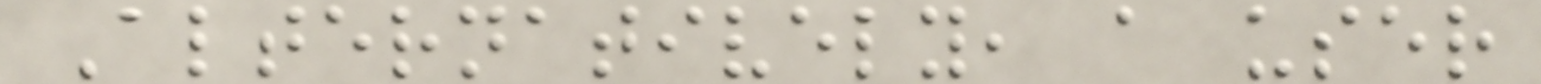Alternatively, a user
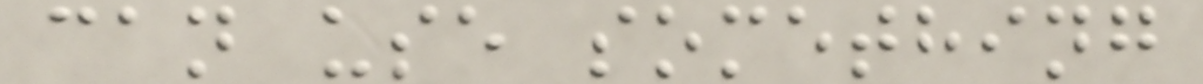can use something
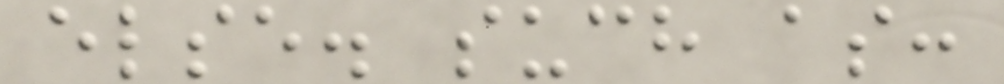else. such as:
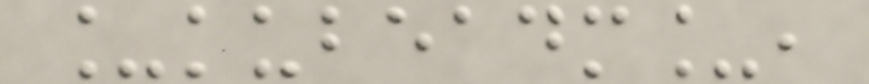_kubeadm_,
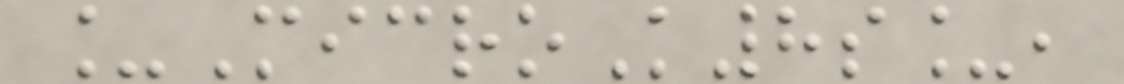_MicroK8s_,
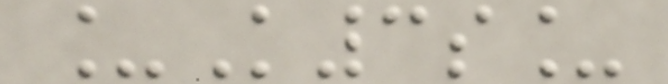_K3s_
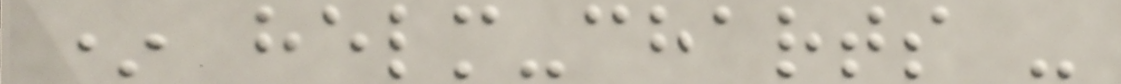* helm-charts -
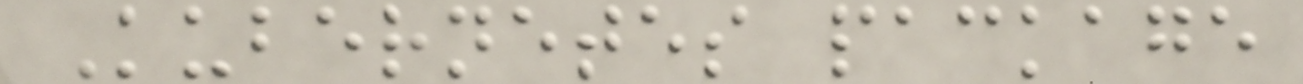Kubernetes package
